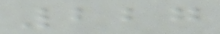227
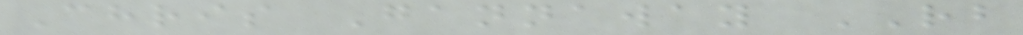Chris Gannaway RB
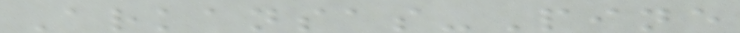Arkansas-Pine
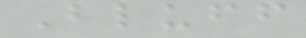Bluff
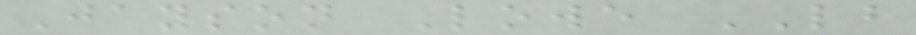Jayson Lowe LB
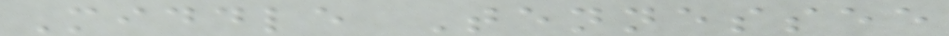Middle Tennessee
